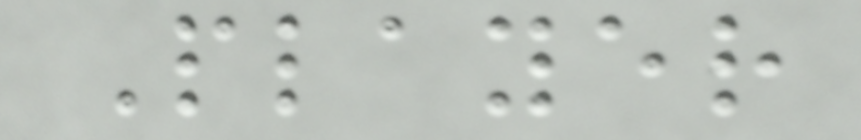Player
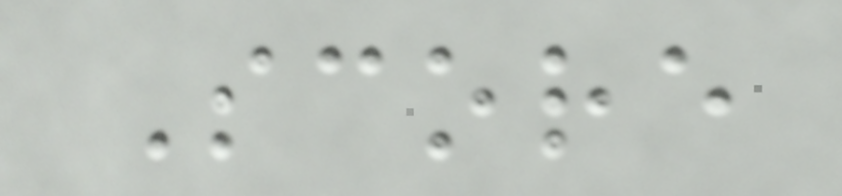Score
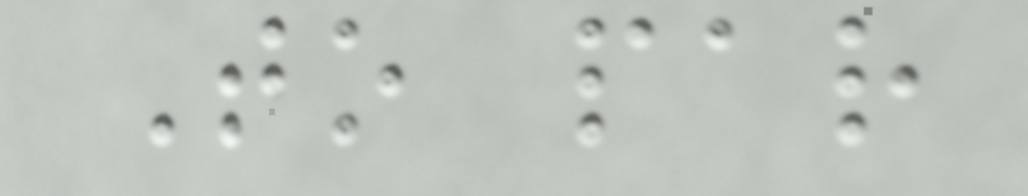To par
